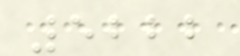5222
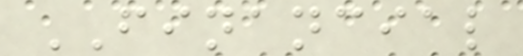FINANCIAL
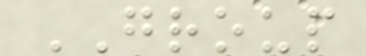GROUP
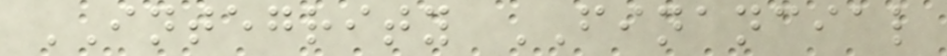INTEGRITY FINANCIAL
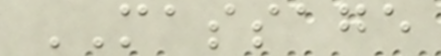MASSAGE
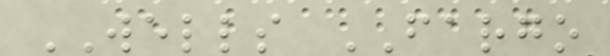WELLS FARGO
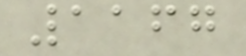1167
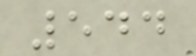544
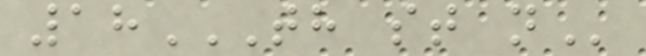18TH ST N
